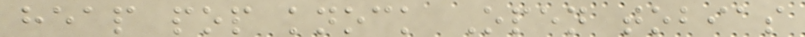heap pop knock Open tobias
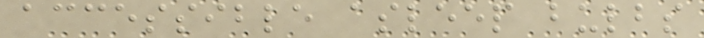accessible asleep bulbs
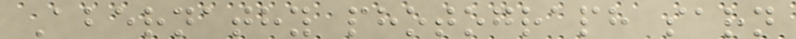Abernathy photograph sarn
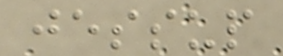jessup
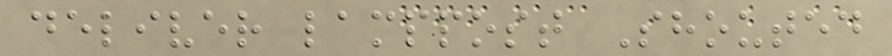deliver lamppost Shouted
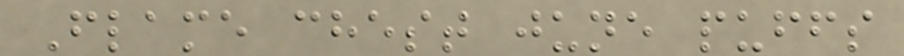Flame chest june puffs
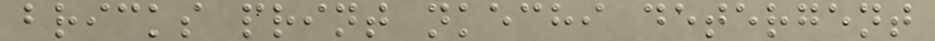bricks print nkechi detergent
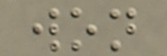won
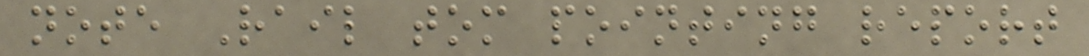note Rail tom pointing report
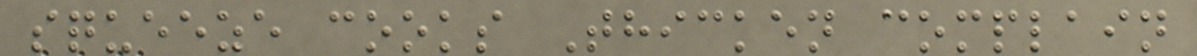squeeze cooks Thicken complain
